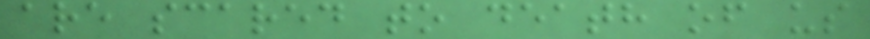are scared to death of us
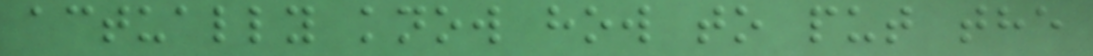actually know how to put the
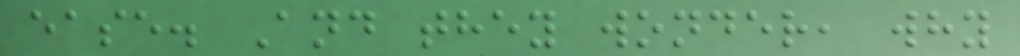ease. And they wonder, why
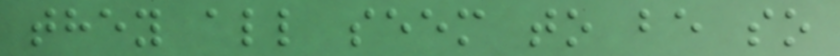they all seem to be so
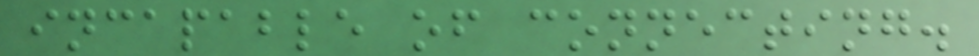incapable of connecting.
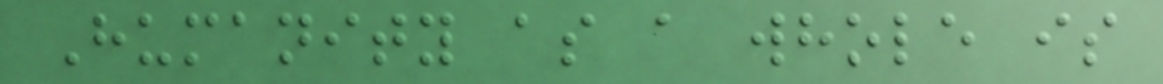Humanity as a whole is
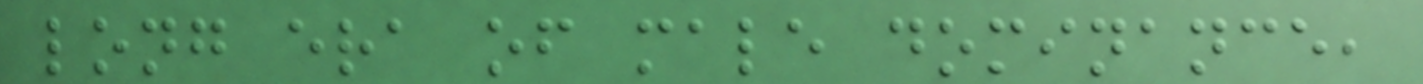long era of male dominance,
